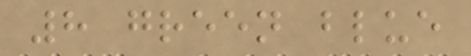8 green blue
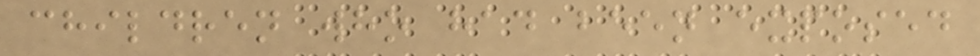children who had been exposed
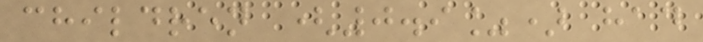children (0.9%) had
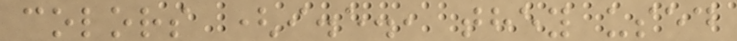colors (i.e., they used
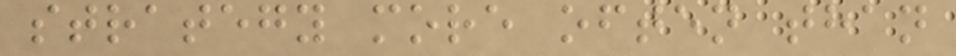strategy more often than
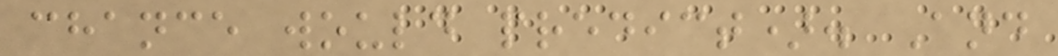chance would predict). And
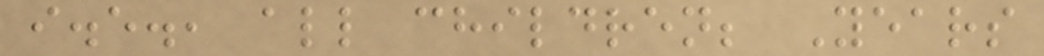i.e., all children; Years
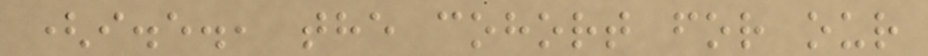(i.e., the cohort for our
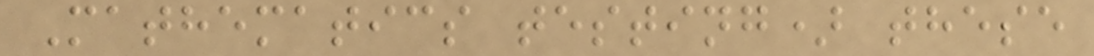Mathematics testing) these
